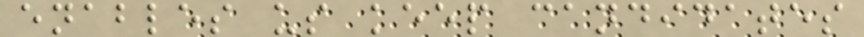enables us keep candidates
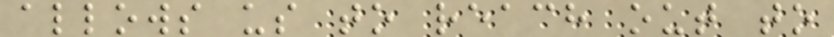allows us to reach out to
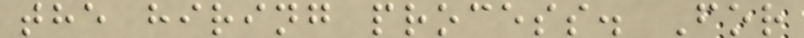the hiring process. For
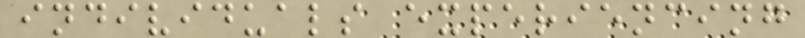individuals experiencing
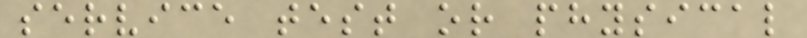service test or physical
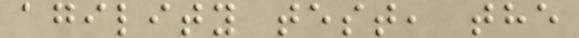agility test, the
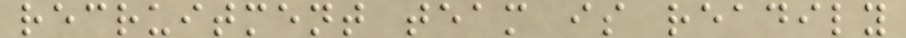recruitment team is readily
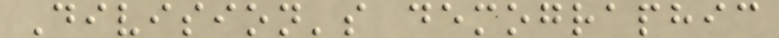Division's demographic
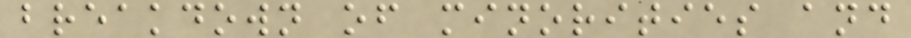breakdown of minorities and
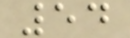54
